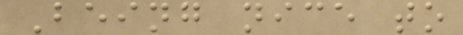Being nice to
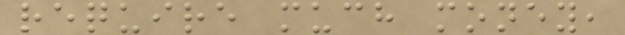require much money,
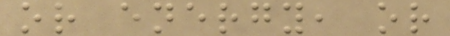or energy, or
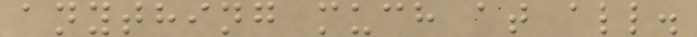anything much at all.
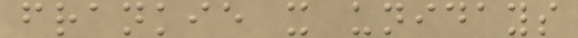frankie x unidays
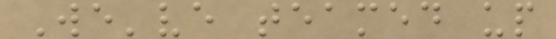We've teamed up
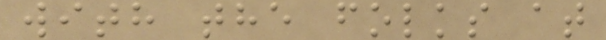with the folks at
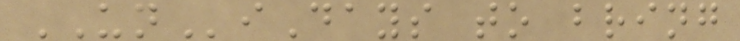UNiDays to bring
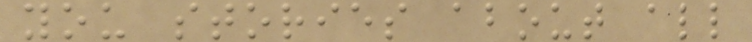you stories about all
